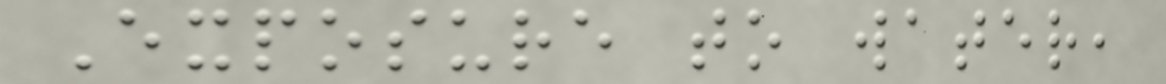Exposure to water,
